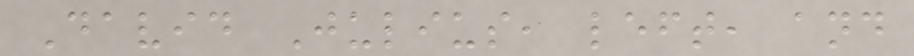David Julius, left, and
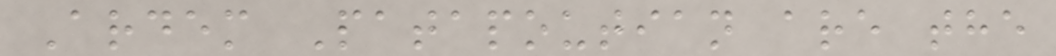Ardem Patapoutian are the
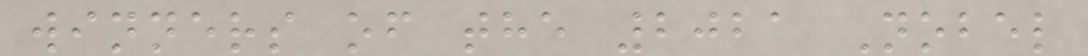winners of the 2021 Nobel
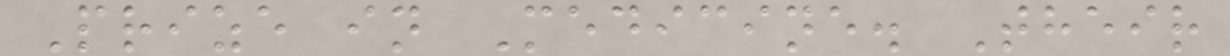Prize in Medicine. Their
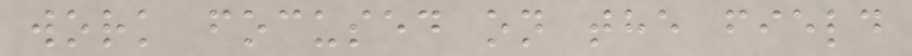work focused on the field
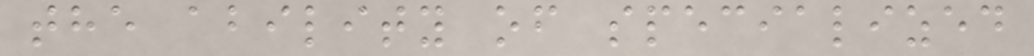the ability of specialized
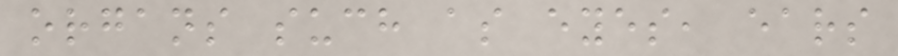organs such as eyes, ears
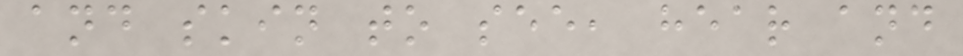and skin to see, hear and
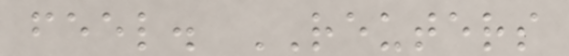feel. REUTERS
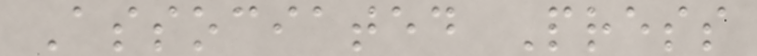Associated Press
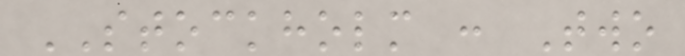STOCKHOLM : Two
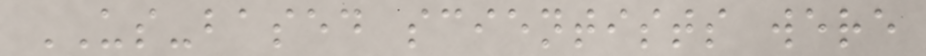US-based scientists were
